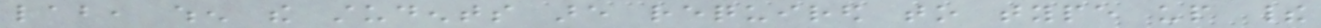lab, when the students are required to type up their
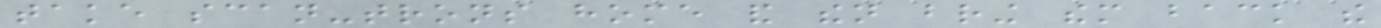take scan-trons home and then bring them back the
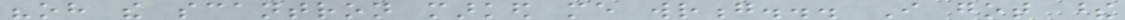"oh the scantron marked me wrong... I got these
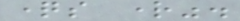questions right".
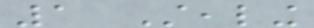1 Stealing
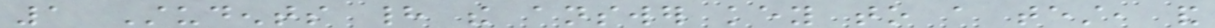1 Students had the answer key to a test, and
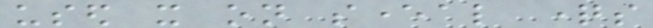used it on several questions
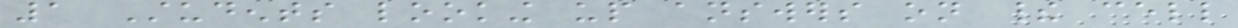1 Students looking up answers on their cell
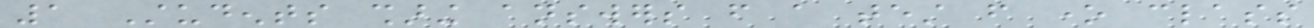1 Students sharing answers from a test from one class
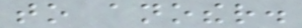to another.
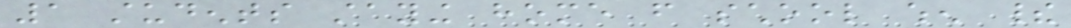1 students staying home from school when their
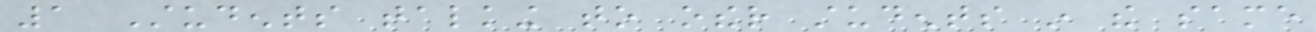1 Students talking to other students in the same
